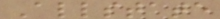Allstate
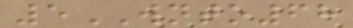5WNTO68
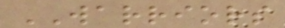WARRIORS
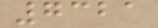7321
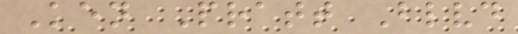Ken Pratt Blvd
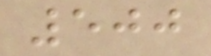500
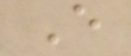E
